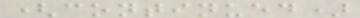(continued)
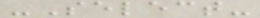-Select-
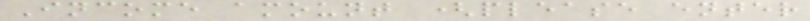Income amount (please enter
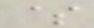$
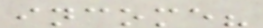income?
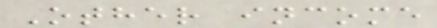Other income
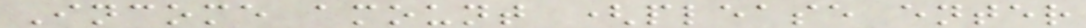Income amount (please enter
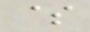$
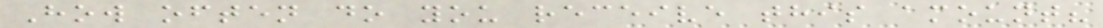How often do you receive this amount?
